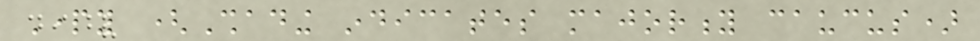Party (Shading indicates majority caucus)
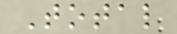Total
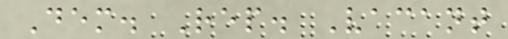Dem. Rep. Vacant
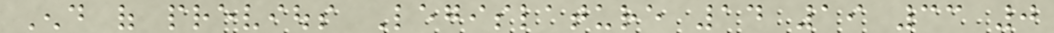End of previous Legislature 14 19 33 0
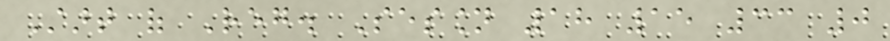Start of Reg. Session 18 15 33 0
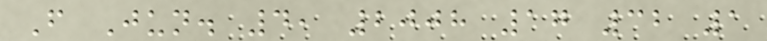From Jun. 4, 2008 17 32 1
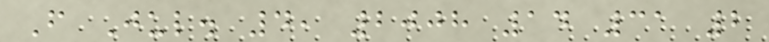From Jul. 4, 2008 14 31 2
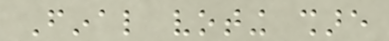Final voting share
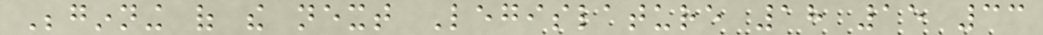Beginning of the next Legislature 18 15 33
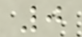0
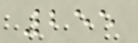255
